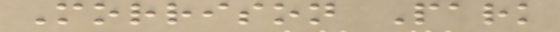Morrison Park
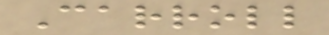Carroll
